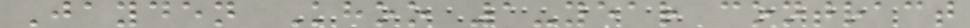Jayden Khoo 1-year contract
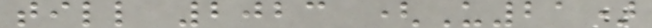till 2023 (U21)
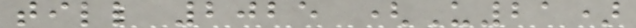till 2025 (U21)
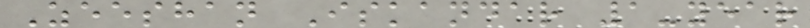Zeeshan Iskandar 1-year
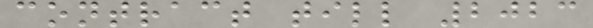contract till 2023
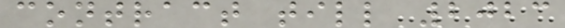contract till 2023
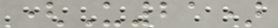(U21)
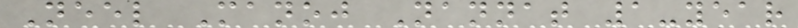Neel Manoj Nannat 1-year
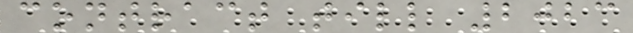contract till 2023
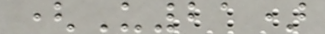(U21)
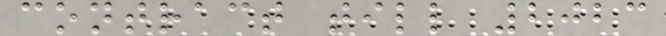contract till 2023
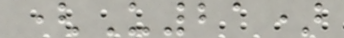(U21)
